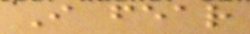I fear
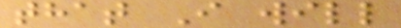that I will
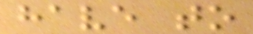have to
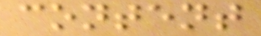content
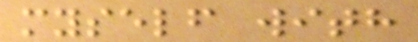myself with
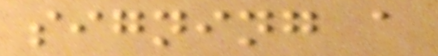signing a
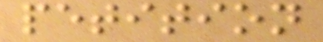petition
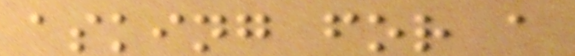asking for a
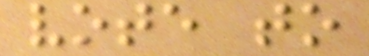vote to
